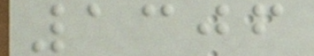1306
